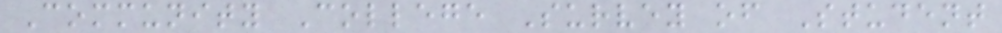Community College Survey of Student
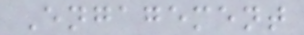Engagement
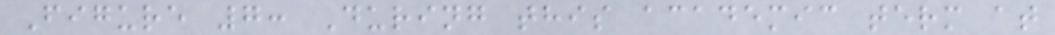Figure 7: During this academic term at
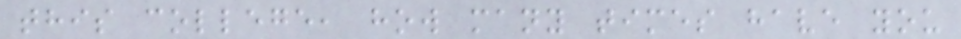this college, how many times have you
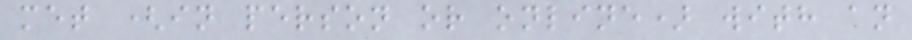met (in person or online) with an
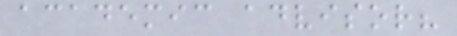academic advisor?
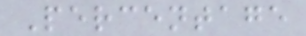Percentage
